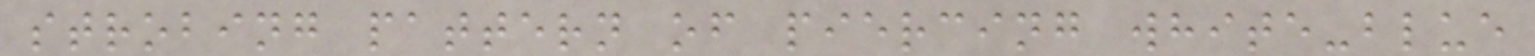strobing pattern of piercing white-blue
